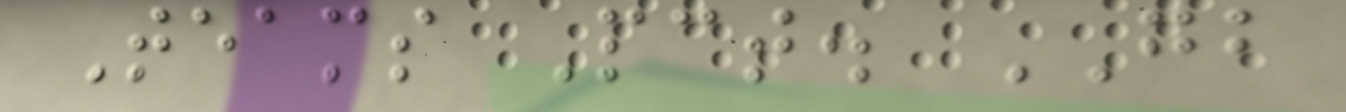Teams Pct. GB
